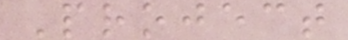Project
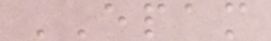EPAM
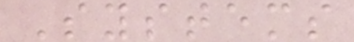Systems
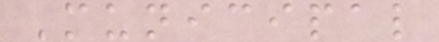Municipal
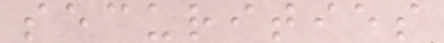securities
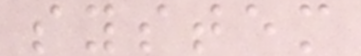system
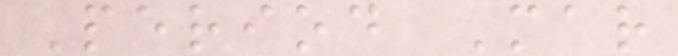Period Mar
